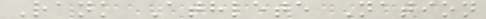Rank Athlete Nation
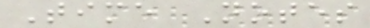Time Notes
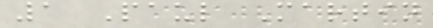1 Paul Martin
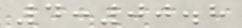4:00.8
